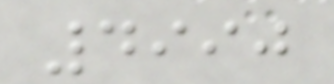4990
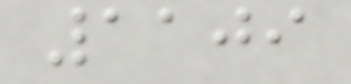1109
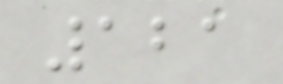121
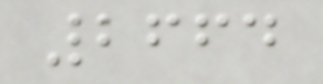2664
